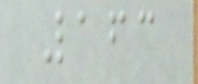163
